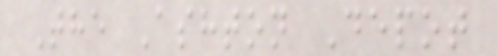The Ashton Depot
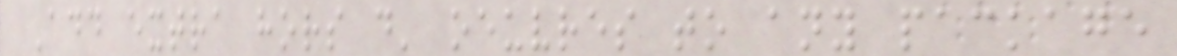Add extra hors d' oeuvres to any package
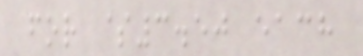for $3.50 each
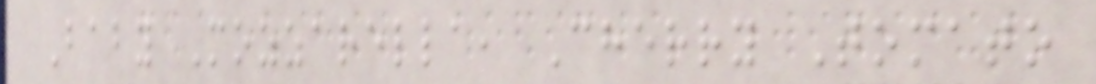Baby Mozzarella, Cherry Tomato
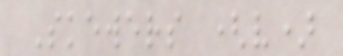Skewers (v)
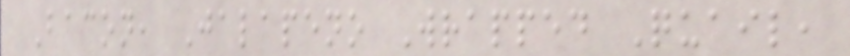Bacon, Jalapeno Wrapped Quail,
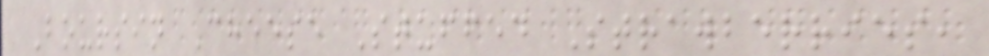Boursin Cheese Stuffed Strawberries,
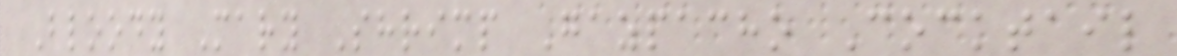Bloody Mary Shrimp Gazpacho Cocktail
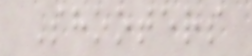Shooters
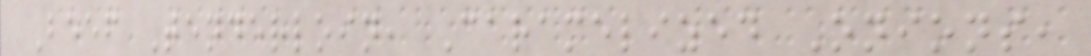Beef Tenderloin, Caramelized Onions,
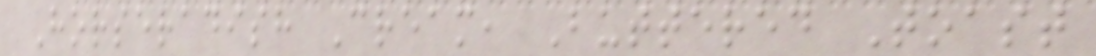Horseradish Cream, Buttered Toast
